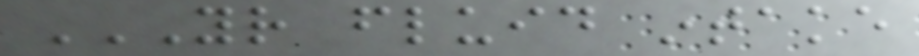YOUR FLUID INTAKE
